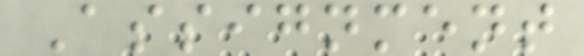Assignment
